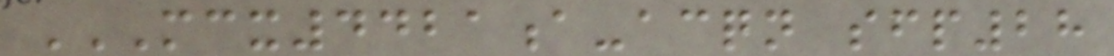MCX4421A-ACQN SFP28
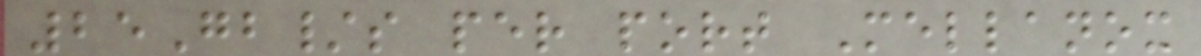25Gb/s per port Mellanox
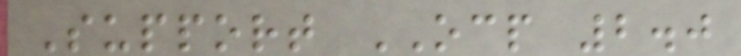Support OCP 2.0
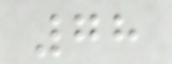78
